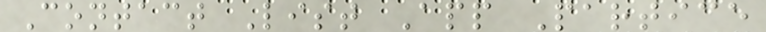Contact List App Partice
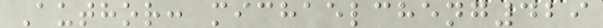Author: michaelcheng429
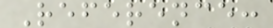Reference:
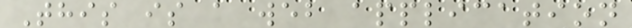This is a web application
